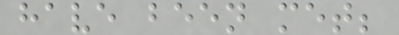have been met;
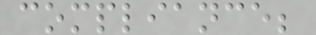compliance;
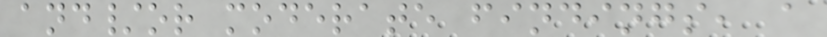and/or moderate findings, a
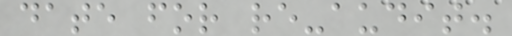date for re-audit.
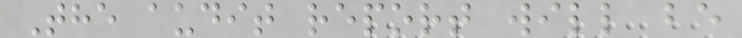The audit report will be
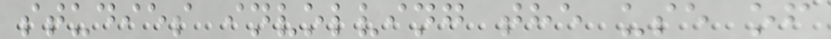studies involving the use of
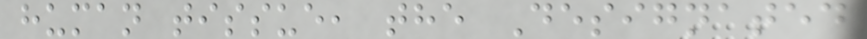human tissue, the Designated
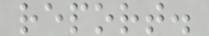report.
